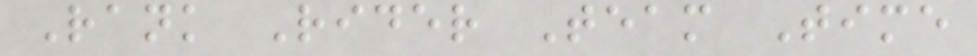Rank Rider Team Time
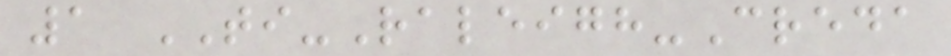1 TI-Raleigh-Creda
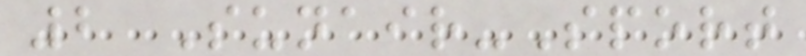2 Sunair-Sport
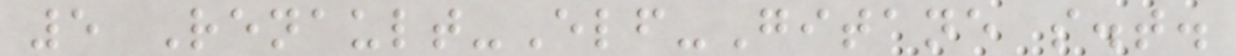5 Renault-Elf-Gitane s.t.
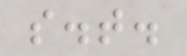s.t.
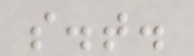s.t.
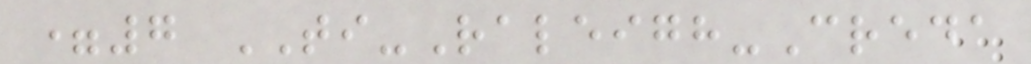=7 TI-Raleigh-Creda
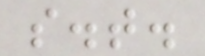s.t.
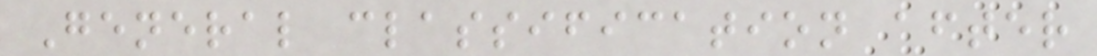General classification after
